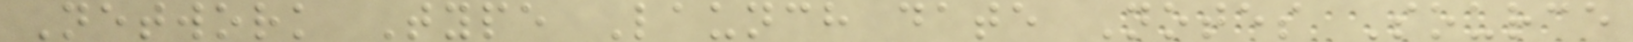Network Type Launch date Notes Source
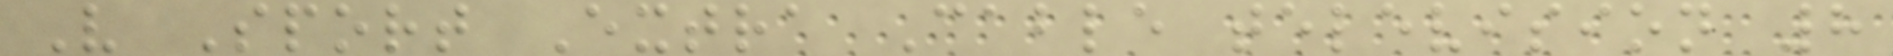V Sport Extra Cable television 8
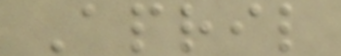April
